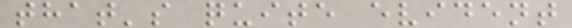that's quite evident
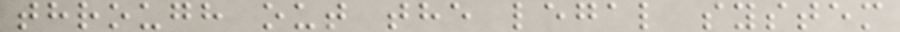through out the legal system
